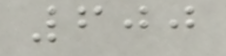600
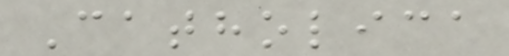Catholica
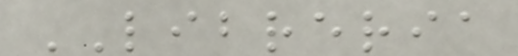LIBRERIA
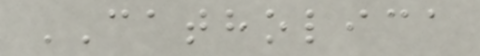CATHOLICA
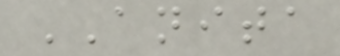ANITA
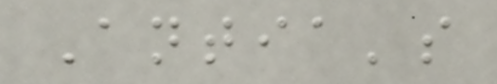Antia's
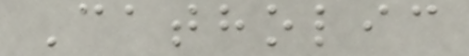Catholic
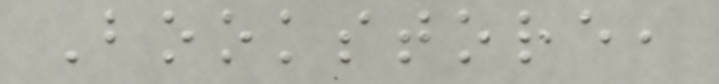Bookstore,
